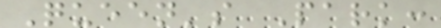Queen's Park:
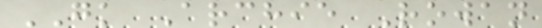GK Archie Rowan
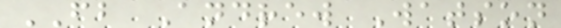FB Andrew Watson
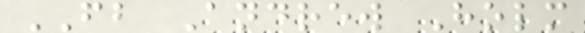FB Andrew Holm
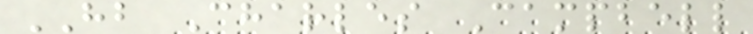HB Charles Campbell
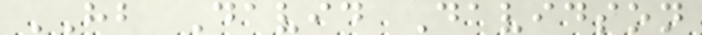HB David Davidson
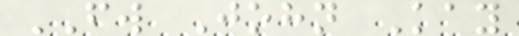FW John Kay
